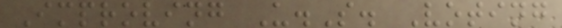Improving U.S. Voting
